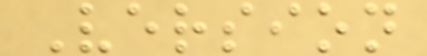Version
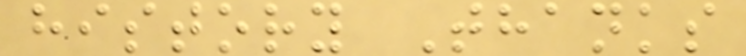history Thanks
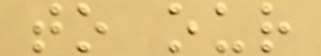to our
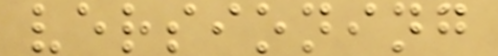versioning
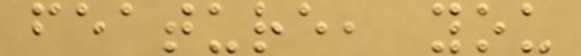feature, you
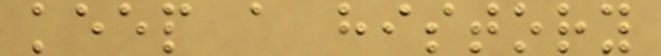keep a history
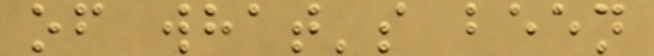of what's been
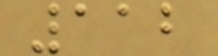112
